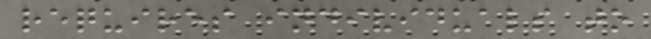requires individuals to
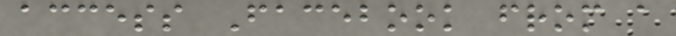access Facebook from a
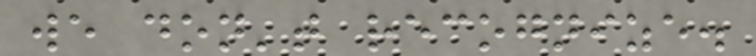we don't recognize.
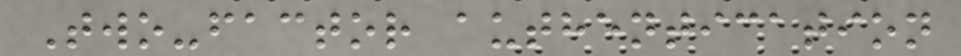Two-factor authentication
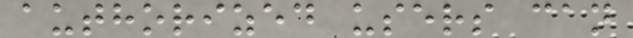authorized users can
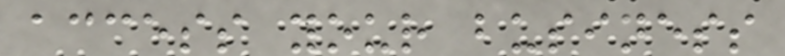access your business
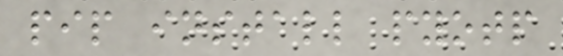pip install pyotp
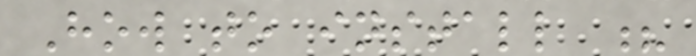How to install ?
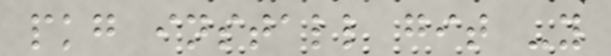pkg install git -y
